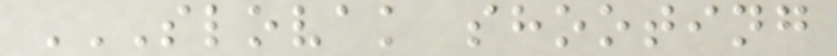SLOVAK SHOOTING
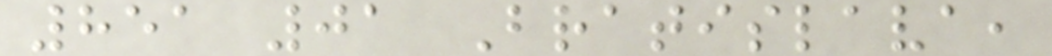851 01 Bratislava,
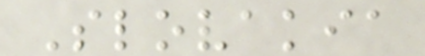Slovakia
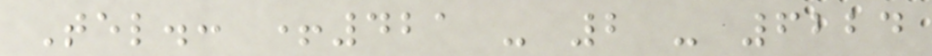Tel.: +421 - 2 - 6224
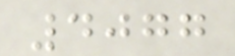4077
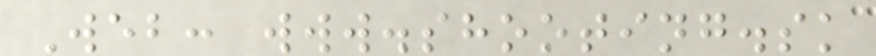Web: www.shooting.sk
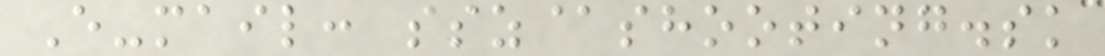E-mail: ssz@shooting.sk
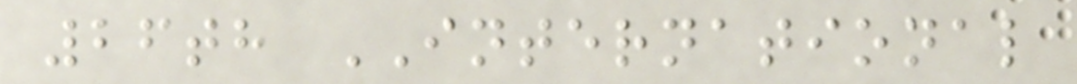26th INTERNATIONAL
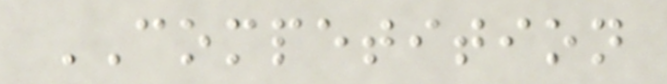COMPETITION
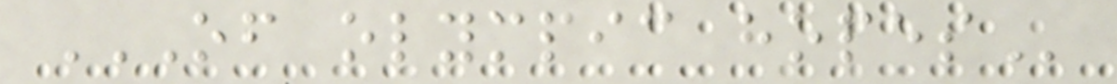OF OLYMPIC HOPES
